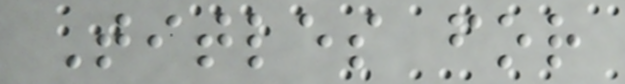Titles for
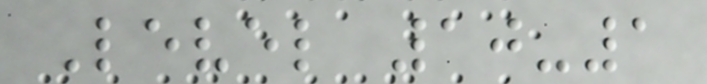Level 10-1
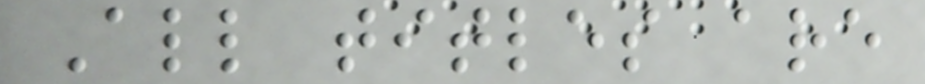All titles are
